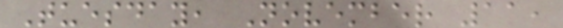Tuesday, November 11,
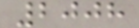2008
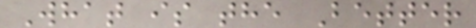What is the Better
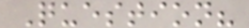Question?
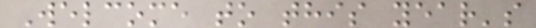Welcome to this year's
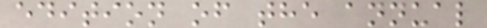edition of the annual
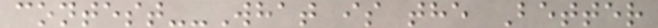contest--What is the Better
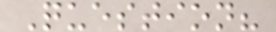Question?
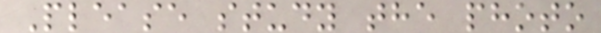Please study the photo
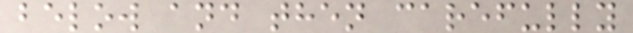below and then carefully
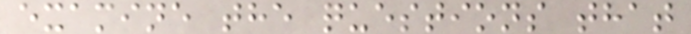examine the questions that
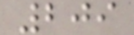209
